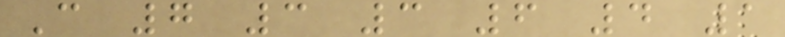C 7 3 3 6 4 1
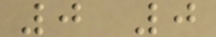0 0
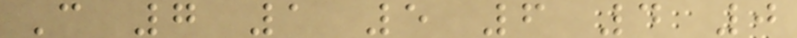C 7 1 5 6 4 0
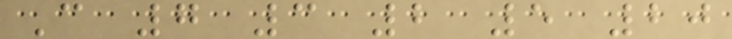C 7 3 2 5 20
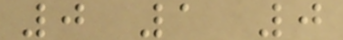0 1 0
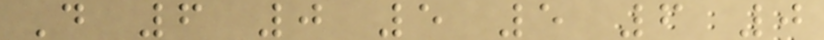D 6 0 5 5 6 0
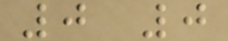0 0
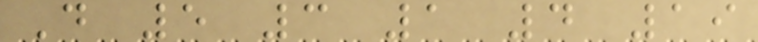D 5 3 1 4 19
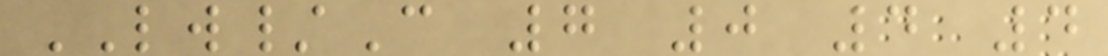LW/C 7 0 4 4
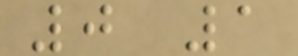0 1
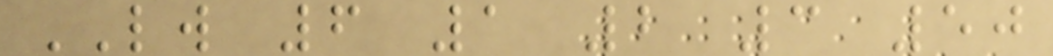LW 6 1 2 3 50
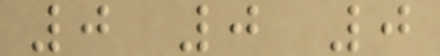0 0 0
